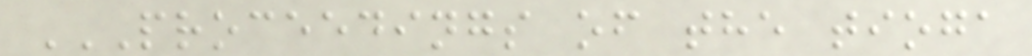PROCEEDINGS OF THE TIOGA
